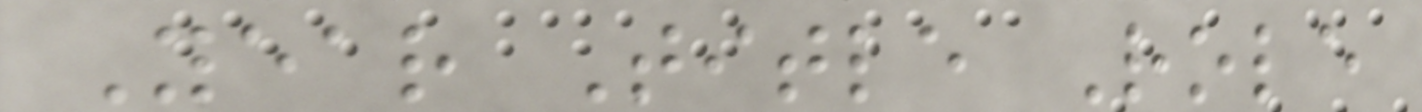Year Title Role
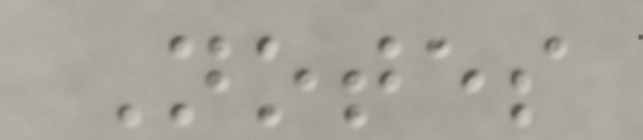Notes
